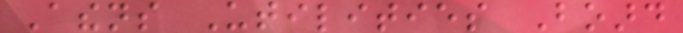Athens Utilities Board
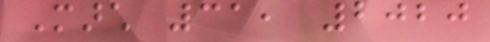March 31, 2020
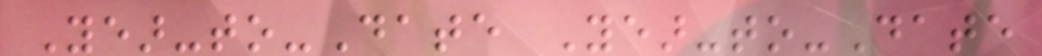Year-to-Date Year-to-Date
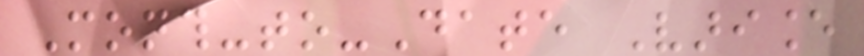Month-to-Date Variance
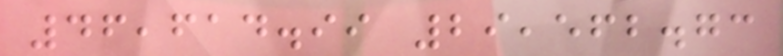46,614.99 29,562.73
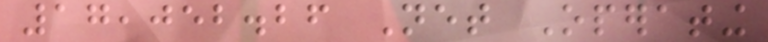17,052.26 Net Operating
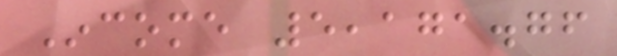Income 5,171.76
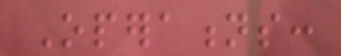Operations:
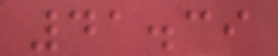41.39
